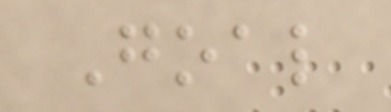Goal
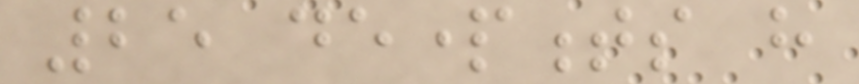25 departments have
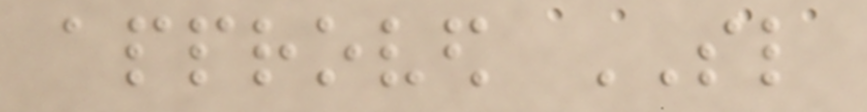approved SL
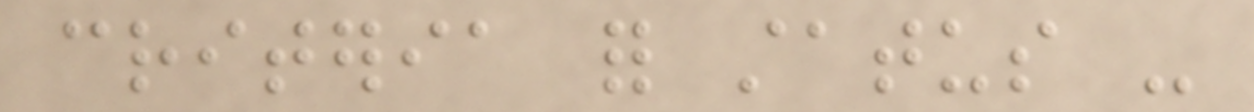criteria for status -
